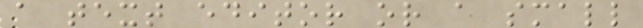a text editor or a small
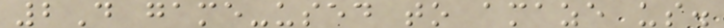2D game-used to amaze us.
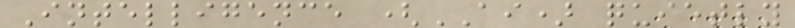Intelligence (AI) quietly
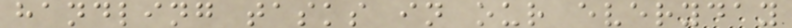handling tasks in our everyday
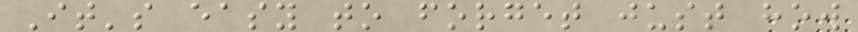It's easy to forget just how
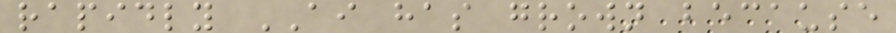rapidly AI has grown because
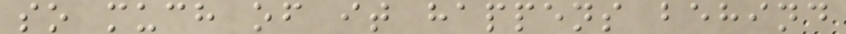so much of it happens behind
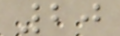20
